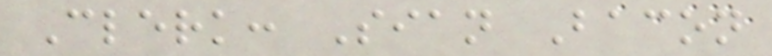Clerk: Sian Bacon
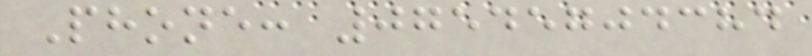Phone: 07545704384
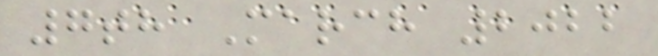7th March 2022
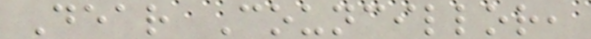Dear Councillor,
